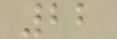22
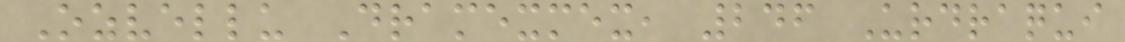Ozvellu Dramexmex, 246 Urdraqui
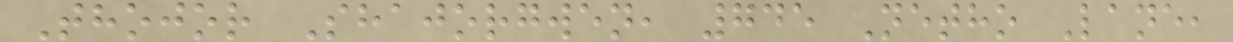Thojor Shajorgwen, 745 Netho Lane,
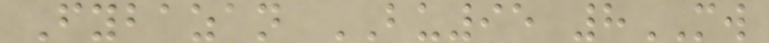Fybazan BU95 8MW
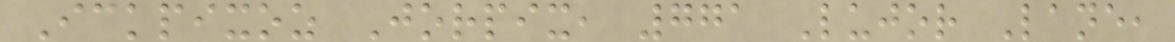Ickpixoz Jorpix, 771 Lujor Lane,
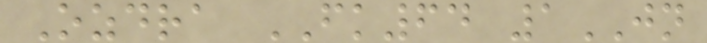Ozdra FK64 1JN
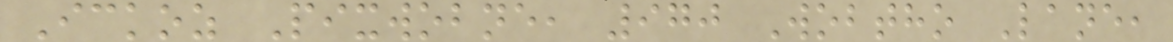Ickoz Pixwobne, 970 Wobtho Lane,
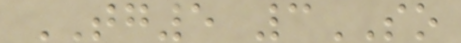TG5 3SO
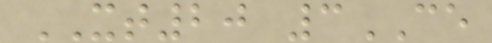XT20 3CE
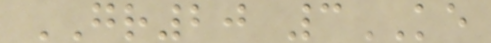GR20 3KE
